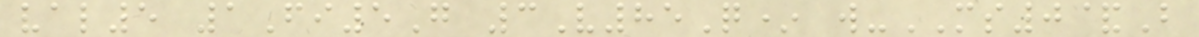val5 1Fi5G 3V85Q* w-MS0&B
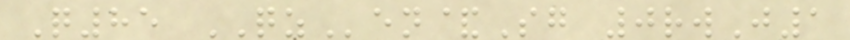Q85 QZen&Sg 0rwJ1
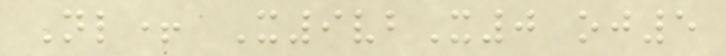Nl+ X9vbX0 oj5
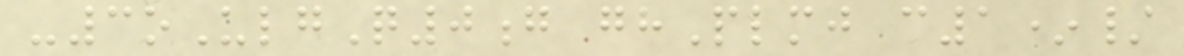-3oUlgQ0g ghPlmj c1*/
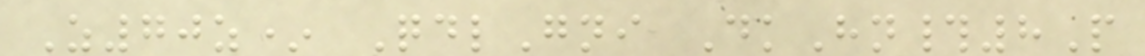Z70z* QdlGni DkHn#8P
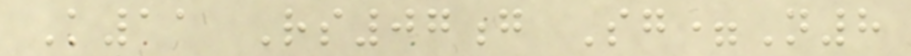K11 Rs07g Sg=N8
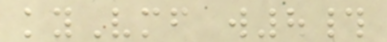kyVmf w8#
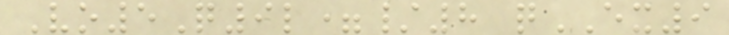Vo5Q9l=/8 qEX9
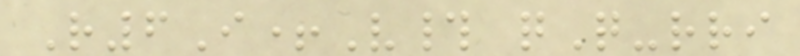R6I+V# qQ-rri
